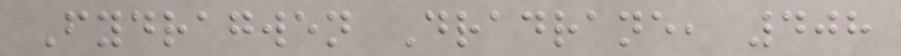Fydragwen Dradrane, 408
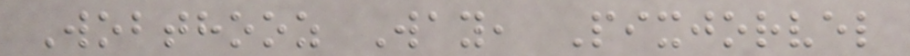Wobthooz Way, Pixjorvel
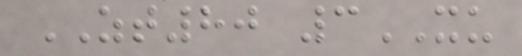ZT80 3XU
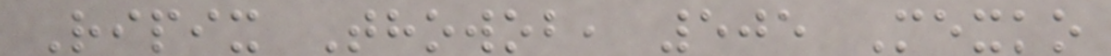Ripix Thowob, 505 Mexko
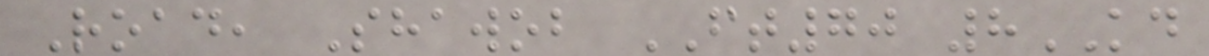Road, Shawob FT70 8KD
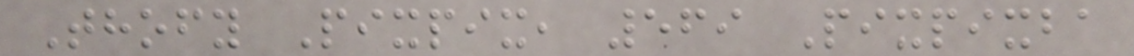Thofy Pixpix, 569 Pixpixba
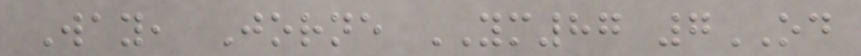Way, Jorne YM87 7OD
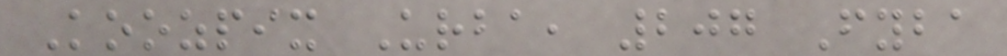Koozpix Urba, 207 Fyba
